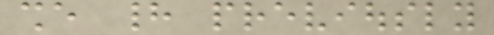she had previously
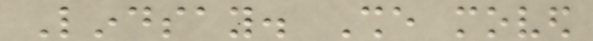Lindsay. She moved
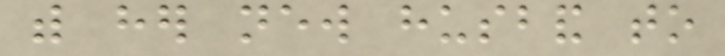with her new husband to
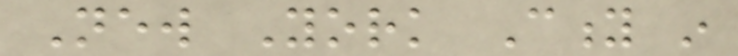New York City in
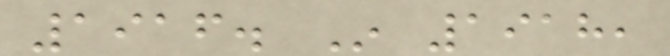1916. In 1918,
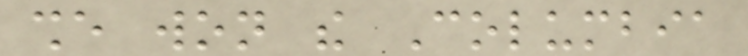she won the Columbia
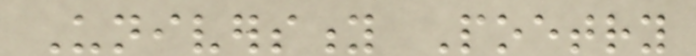University Poetry
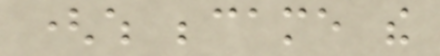(which became the
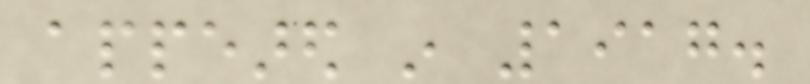appeared in 1917.
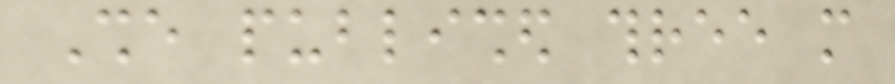She published three more
